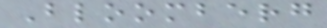Bloomberg
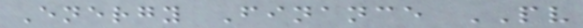Energy Finance PV
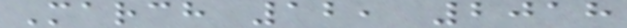March 12, 2018
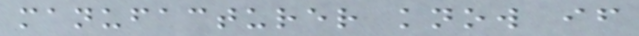manufacturer know if
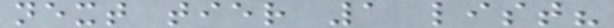next tier 1 list?
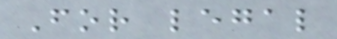For legal
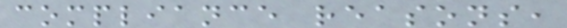compliance reasons,
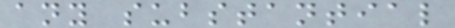any substantial
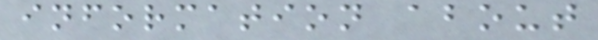information about
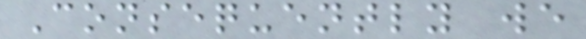Consequently we
